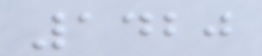1420
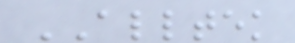ALLTEK
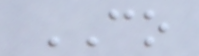CO
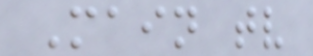Main tv
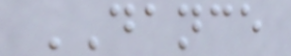DANCE
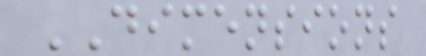DIMENSIONS
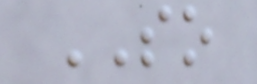SO
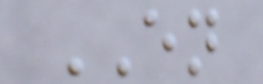EN
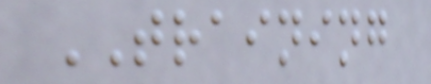TRAINING
